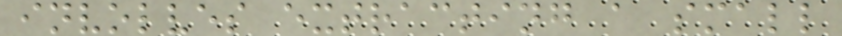involves extracting a small
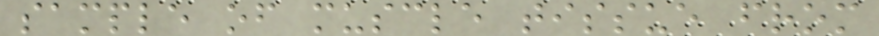sample of muscle tissue from
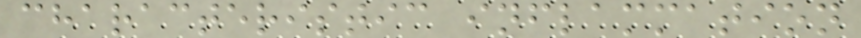characteristic inflammation
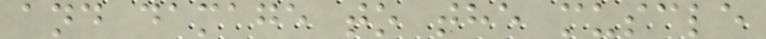and damage to the muscle
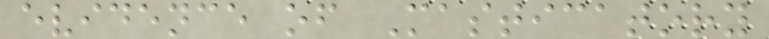evidence of Masticatory
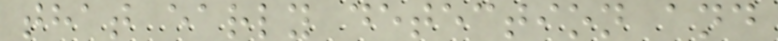that early detection and
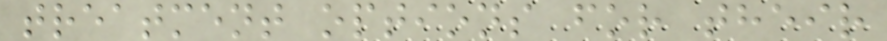treatment options for their
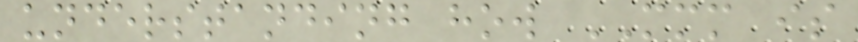understanding how MMM is
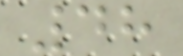48
